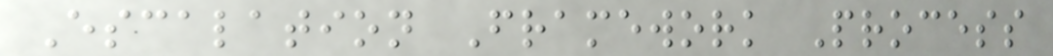Escalation Framework Process
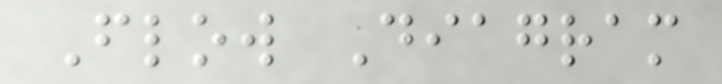Flow Diagram
